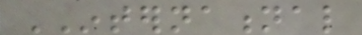INTERNATIONAL
